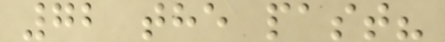72 the past?
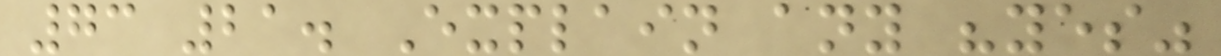73 21. Explain any "yes"
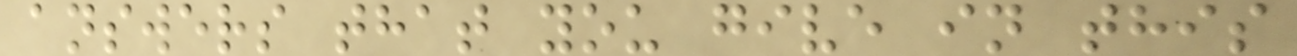answers that you give in this
